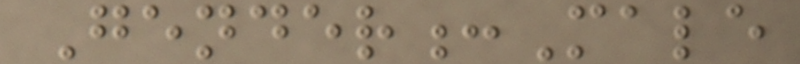Gender:Male
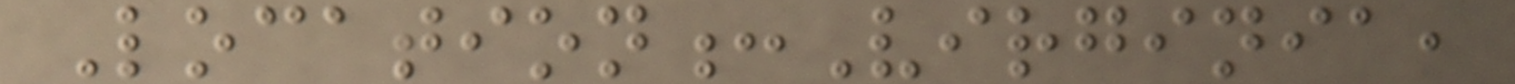Location:Virginia,
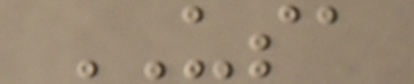USA
